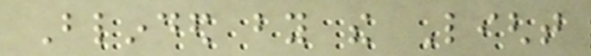Blinded by the Light
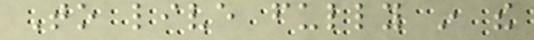To live fully in the
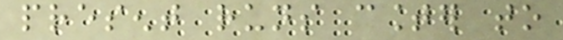present runs counter to
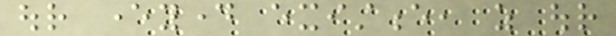our everyday existence, as our
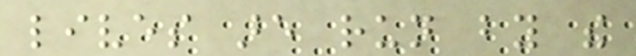lives are run by the
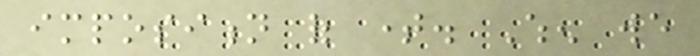imposition of time. When we
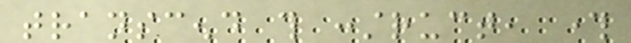transcend this construct, through
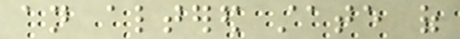an altered state of
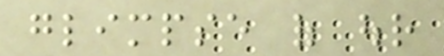glimpse of our
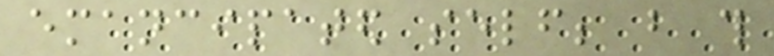emancipated self; but this
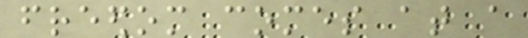freedom comes at a
